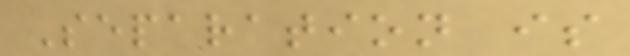Separation is
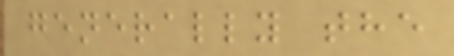generally the
